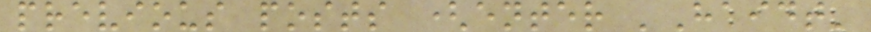previous posts (enter 'Haidt'
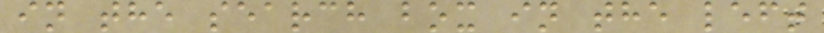in the search box in the left
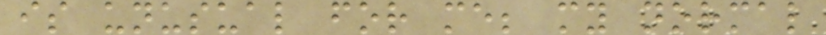is unusual for me; my normal
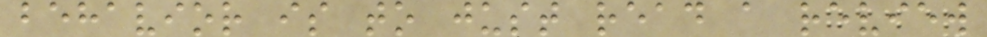behavior is to just read a review
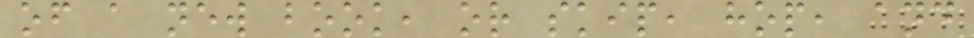of a new book, or skip, hop, and
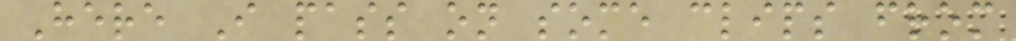Here I pass on some clips from
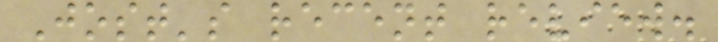Jost's recent review.
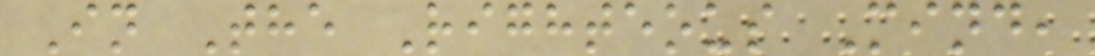In The Righteous Mind,
